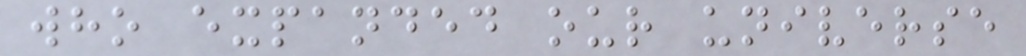who expanded our universe
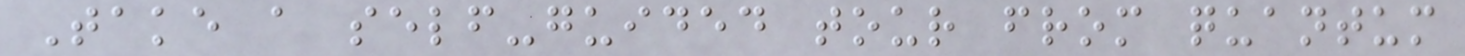Take a self-guided tour from quantum
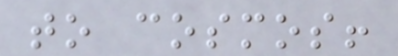to cosmos!
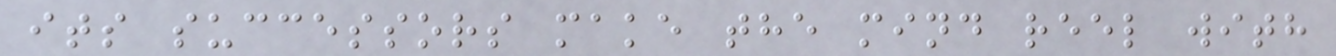its successors make the mind reel with
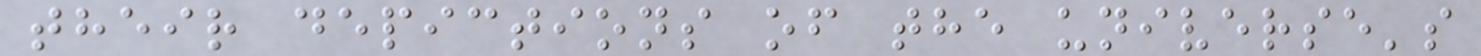their depictions of the universe's
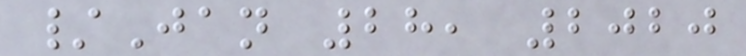/Jan 28, 2020
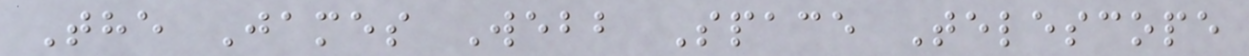The James Webb Space Telescope
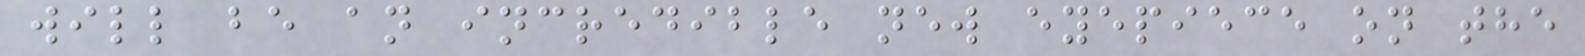will be an incredible new eyepiece on the
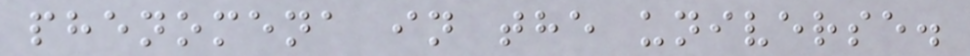phenomena in the universe.
